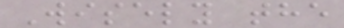Wisely the
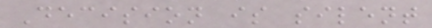Decision is silent
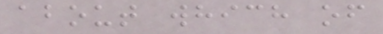about which of
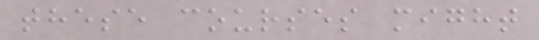these courses might
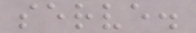serve.
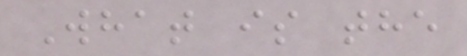What is the
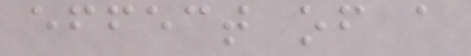effect of a
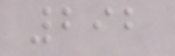292
